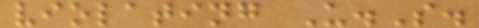violating U.S.
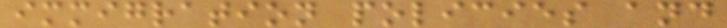immigration policies and
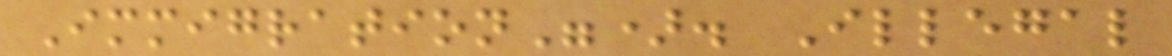Immigration"). Illegal
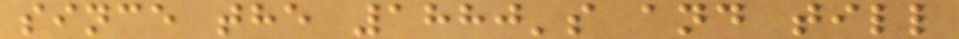since the 1880's and till
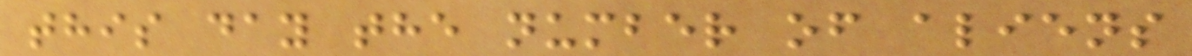this day the number of aliens
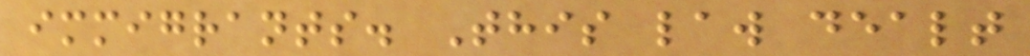immigrants. This law dealt
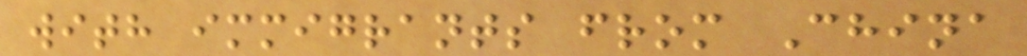with immigrants from China
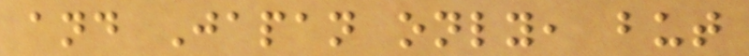and Japan only, but
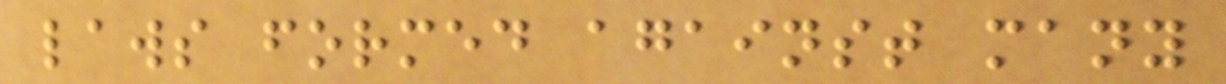laws formed against many
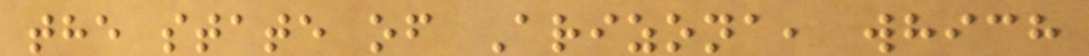the state of Arizona, which
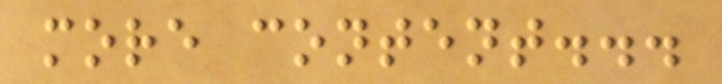more content...
